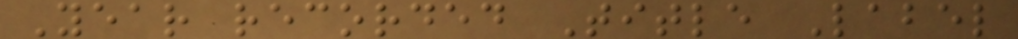Year recorded Title Label
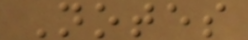Notes
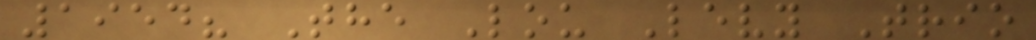1954? The Lou Levy Trio
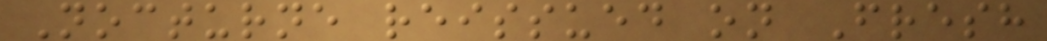Nocturne reissued on Fresh
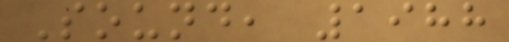Sound, 1988
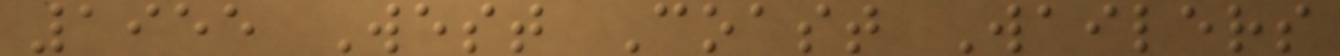1955 West Coast Wailers
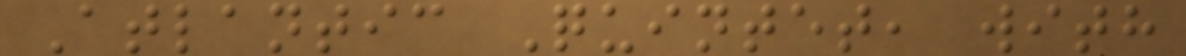Atlantic Quintet, with
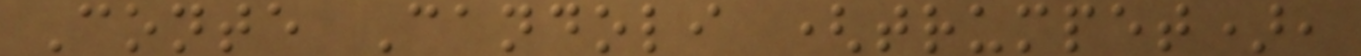Conte Candoli (trumpet),
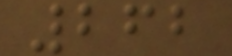262
